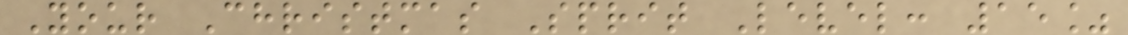Your Christmas Sprit Level: 15%
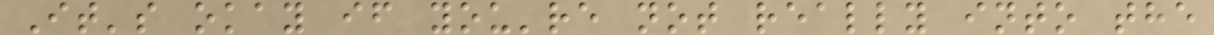It's okay if you're not really into the
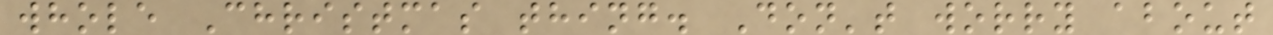whole Christmas thing. Don't worry about
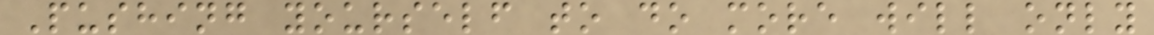Pushing yourself to do more will only
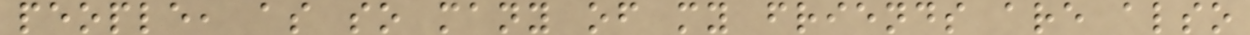people, as so many of my friends are also
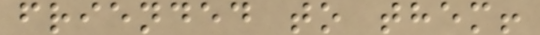friended to them!
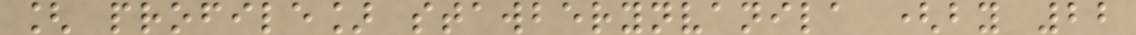[ profile] stawberynvanila (by 22
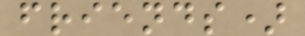friends)
